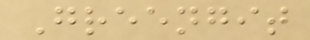Greengit
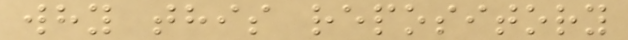why this repository
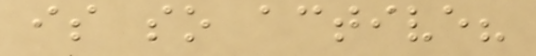is so active?
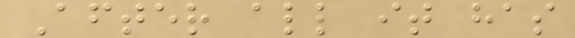After all it has
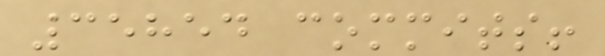35854 commits!
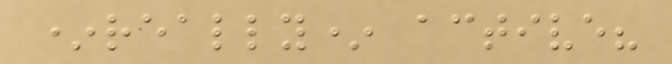*really* active?
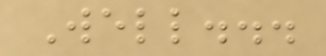Well...
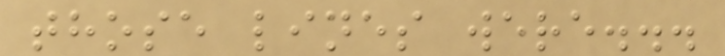those lines were...
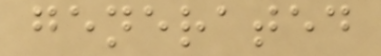generated
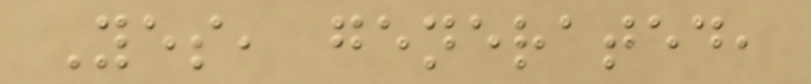Yes, generated,
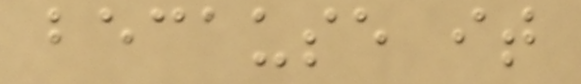because it
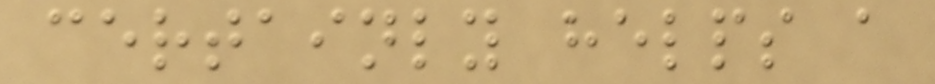certainly helps a
